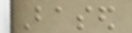Based
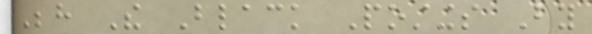Behind The Black Postings By
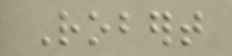Robert
